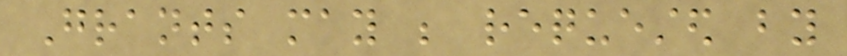Grants may be requested by
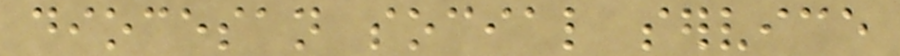diocesan social service
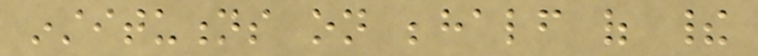institutions on behalf of their
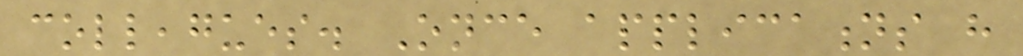colleagues. Once applications have
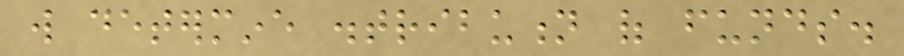will determine distribution of funds.
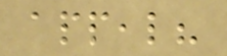appeal?
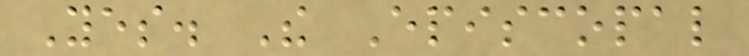Yes. The Episcopal
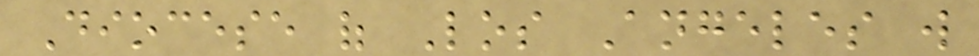Diocese of Los Angeles will
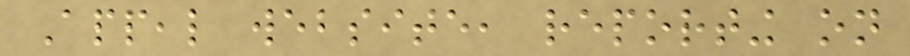Appeal website, reporting on
